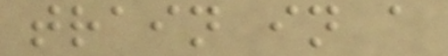train in a
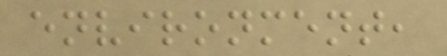environment,
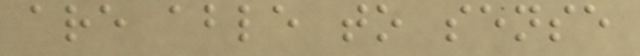are able to sense
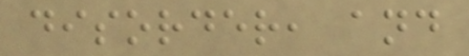disorder, and
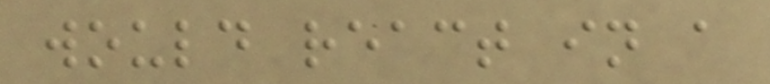would react in a
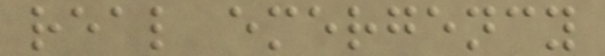real emergency
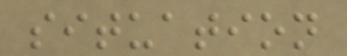situation
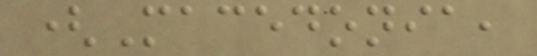(Macedonia,
